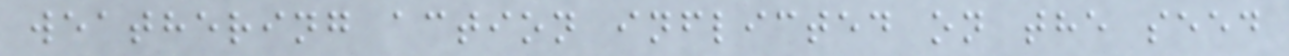weathering action inflicted on the seed
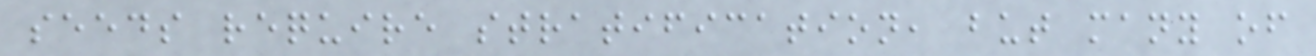seeds require stratification, but many of
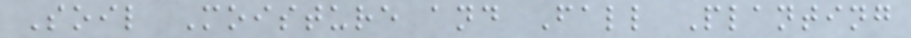Soil Moisture and Fall Planting
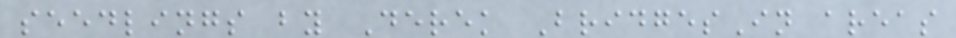seedlings by Derek BridgesIn areas
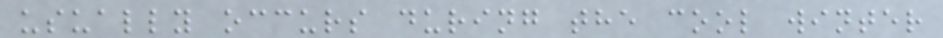usually occurs during the cool winter
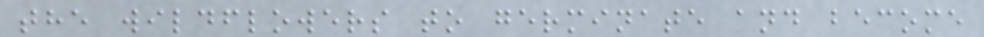the wildflowers to germinate and become
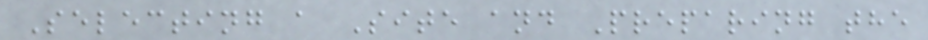Selecting a Site and Preparing the
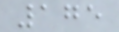175
